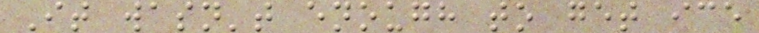It wasn't enough to get ice
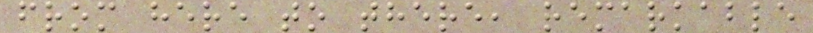from here to there, remarkable
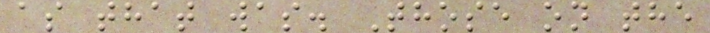as that was. Those on the
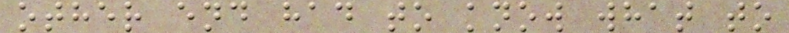other end had to know what to
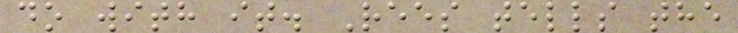do with it. Rees tells the
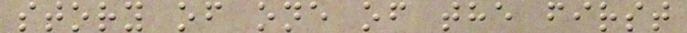story of one of the first
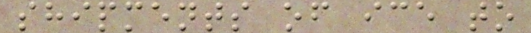shipments of ice to
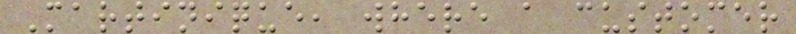Martinique, where a customer
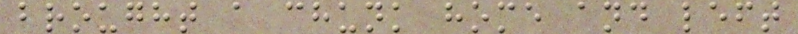brought a chunk home and left
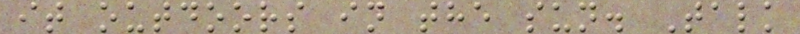it outdoors in the sun. Talk
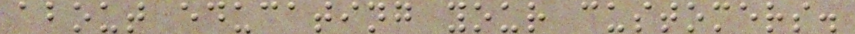about educating your customers.
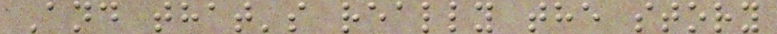And that's really the story
